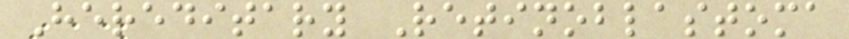Hereditary Retinoblastoma
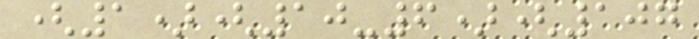(1)(10-6)(107
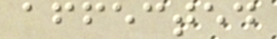affected
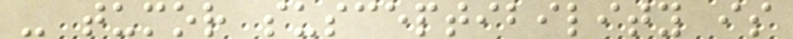- tumor susceptibility is
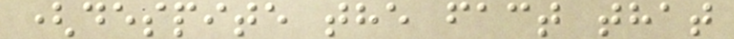(despite the fact that
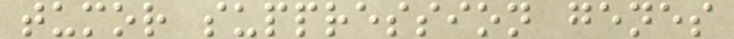tumor suppression genes
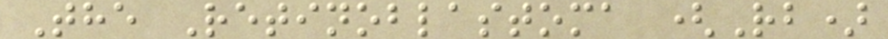The Retinoblastoma (Rb)
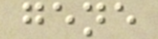gene
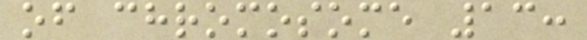of chromosome 13:
